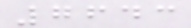7643
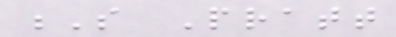S Pratt
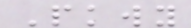Pkwy
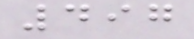497
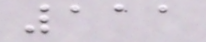111
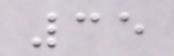35
